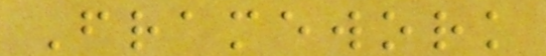Framework
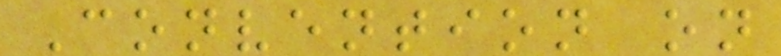Convention on
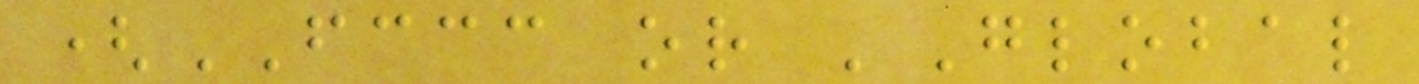(FCCC or 'Global
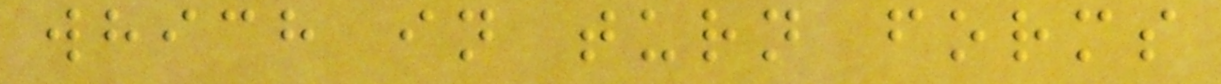which in turn forms
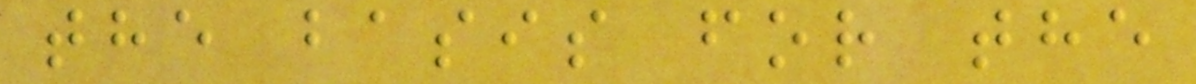the basis for the
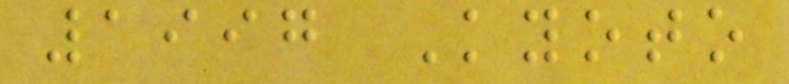1997 Kyoto
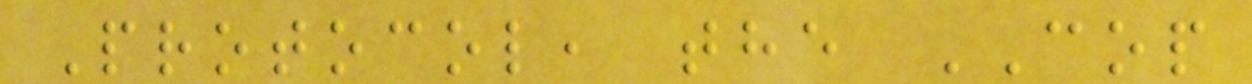Protocol, the COP
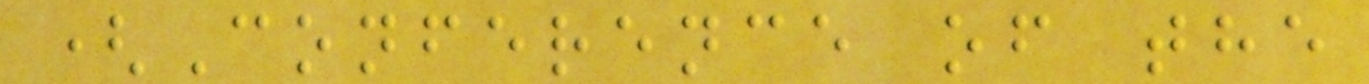(Conference of the
